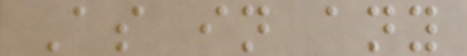As in any
